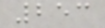253
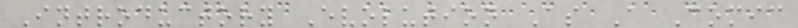Introductory Evolution As A Comic
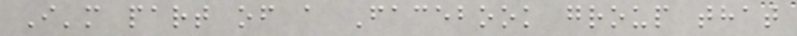I'm part of a Facebook group that
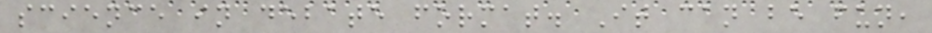science in debate format. It can be fun,
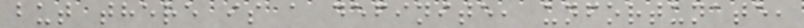but there is a definite, unfortunate,
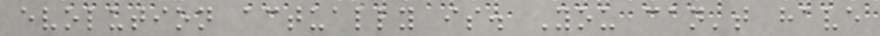evolution actually is. You can't have
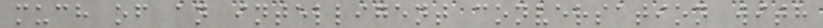much of an intelligent conversation with
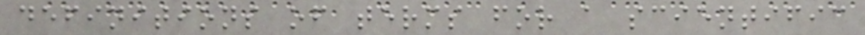definitions of terms for a scientific
